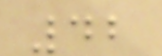42
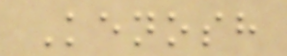Kenosh
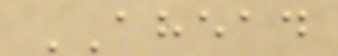AHEAD
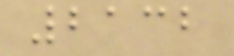2132
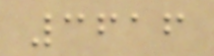3616
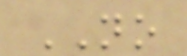NO
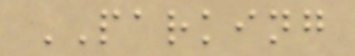PARKING
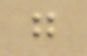g
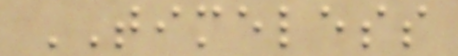TIMELESS
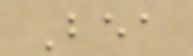Bea
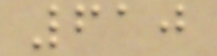610
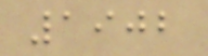1902
